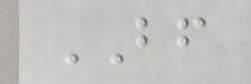BF
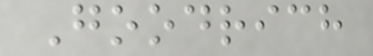Goodrich
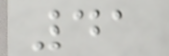41
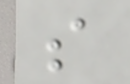s
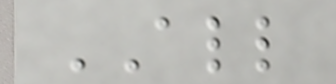ALL
